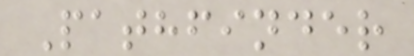Pathfinder
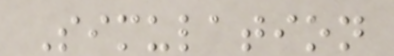Simulation
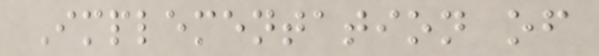Implementation of
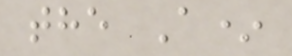the A*
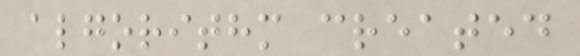algorithm created
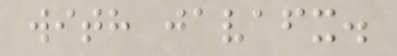with javafx.
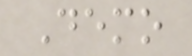Demo
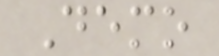Demo
